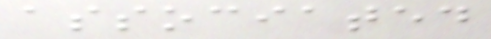associated
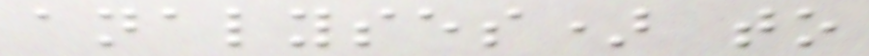analyses) to
